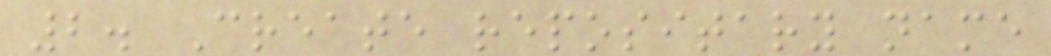2. Create repositary name
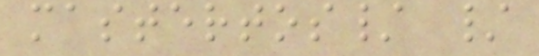mastertos/ /
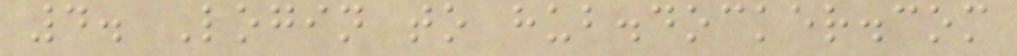4. Login to hub.docker.com
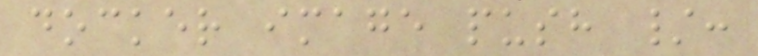docker image push /:
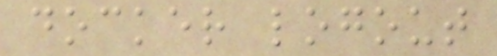docker logout
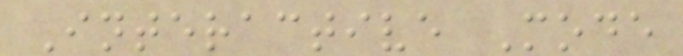Interactive Mode
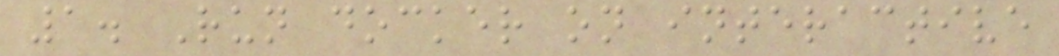1. Run docker on interactive
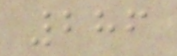286
